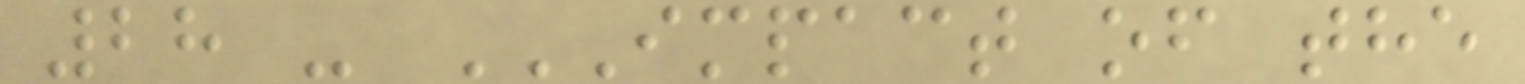28 - IMPACT OF THE
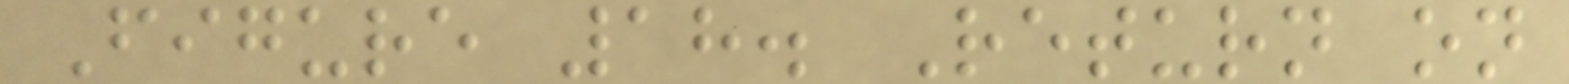Figure 18. Return on
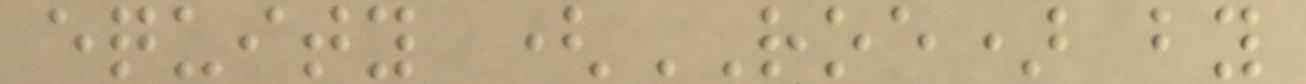equity (ROE) by
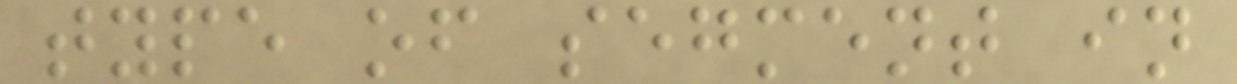type of segment in
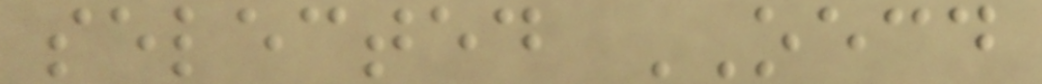selected OECD
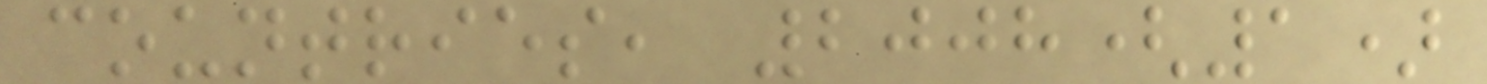countries, 2008(1)
